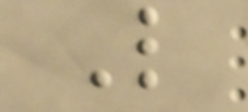L
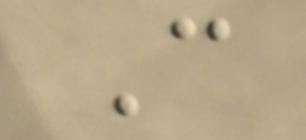C
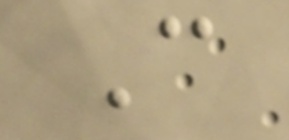C
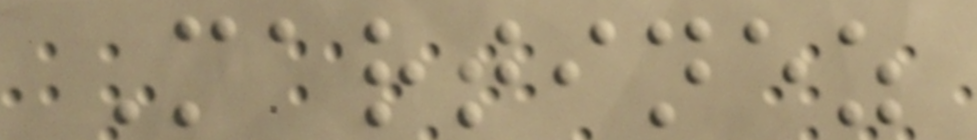Martinez
